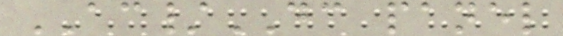AC/DC panel
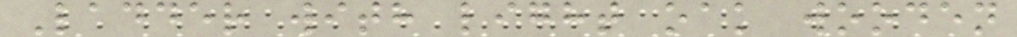Ladder with light oak wooden
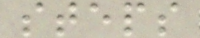steps
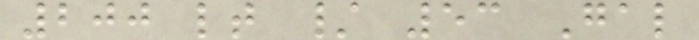200 lt / 53 Gal
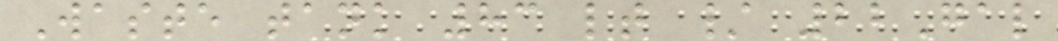Waste tank 83 lt / 22Gal
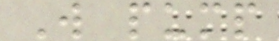W pump
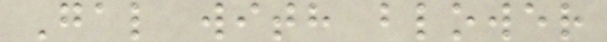Gal with blower
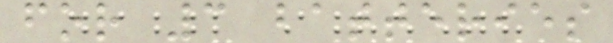for 3 batteries
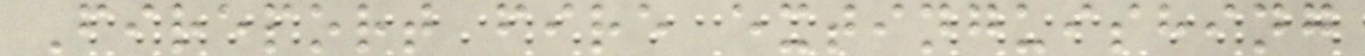Fireport fire extinguishing
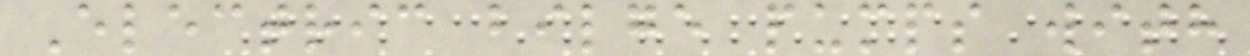Electric bilge pumps with
